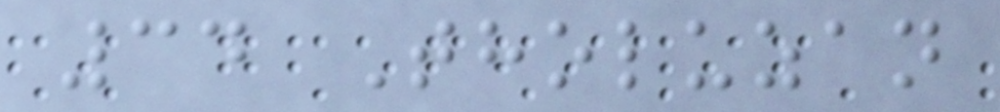34 Tholuzan
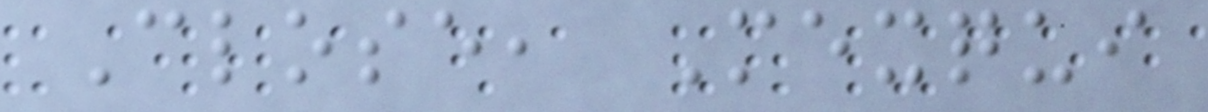Close, Mexqui
